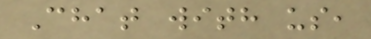Chat with us,
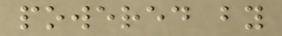powered by
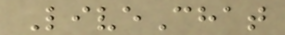LiveChat
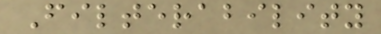Filterability
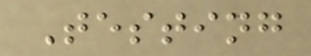Testing
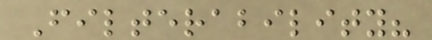Filterability?
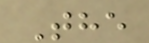The
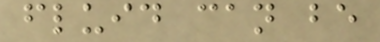fluid can be
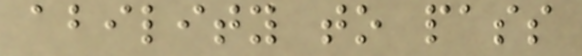ability to pass
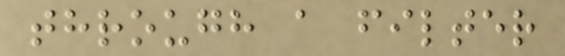through a filter
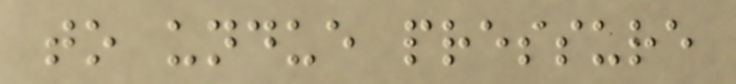to undue pressure
